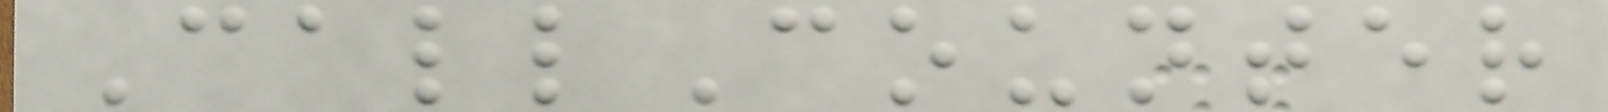CallCounter
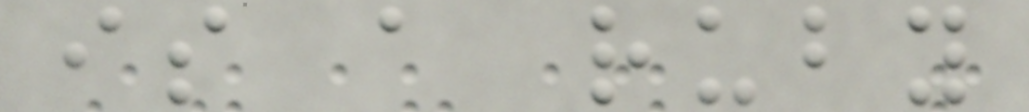is a ruby
